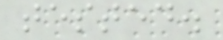tested.
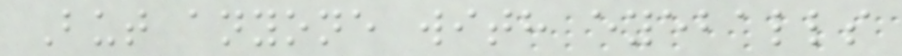But anyone with eyeballs
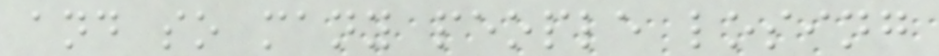and so many people losing
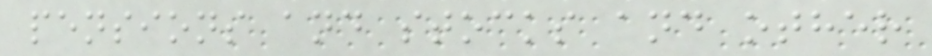pensions and stocks and other
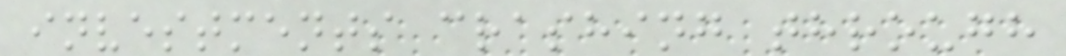investments crashing through
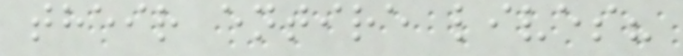their entire lives?
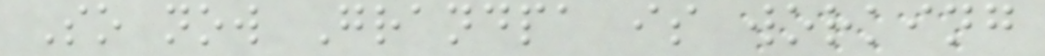So now Grandpa is working
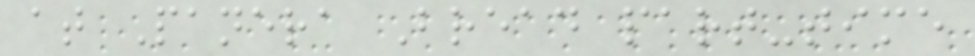at Panera Bread part-time
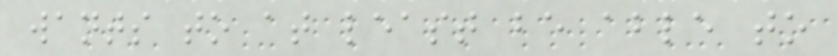wants to at least be able to
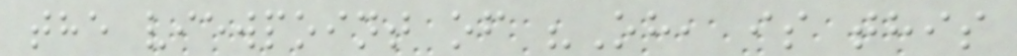the viewpoint of "Oh, is this
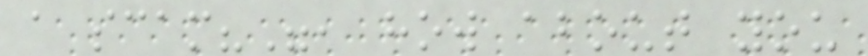a scam?", how about you
